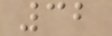32
